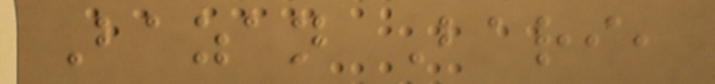Bazan Bari,
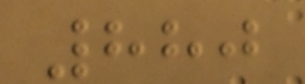880
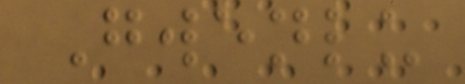Gwenlu
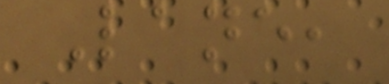Lane,
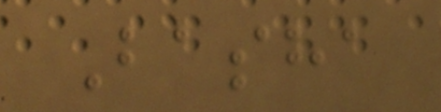Basha
